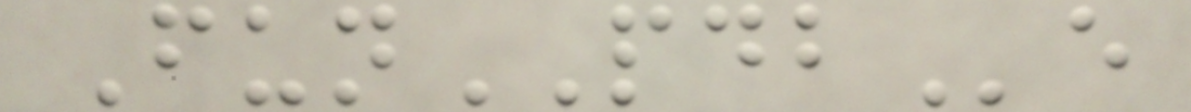FunPDBe
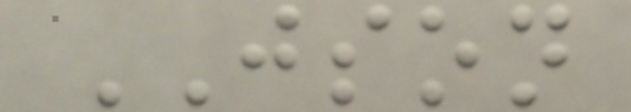JSON
